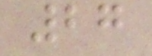27
